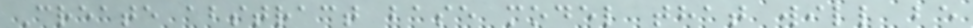Create abstract base model that will be
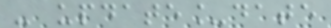- update_date
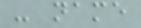- name
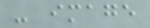- image
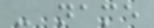- name
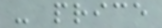- price
